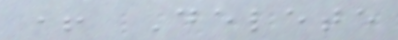+ Delete
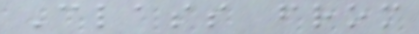Class from
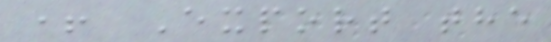+ Export the
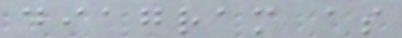diagram as
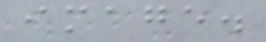image.
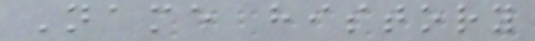Name history
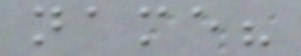name?
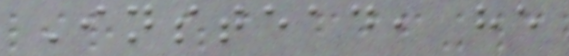Instead, he
